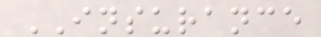INSURANCE
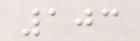103
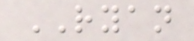RYAN
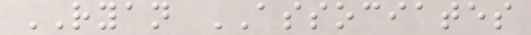RYAN ASSOCIATES
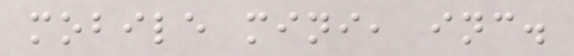mobile mini, inc.
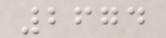2674
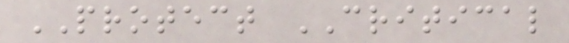PROTECT CRITICAL
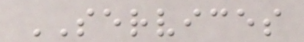SERVICES
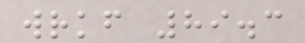wrkf 89.3
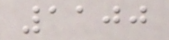1100
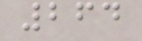264
